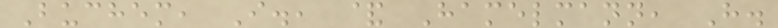Buchem, I., & Hamelmann, H.
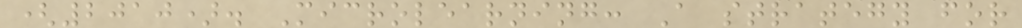(2010). Microlearning: A strategy for
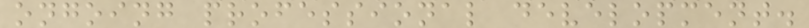ongoing professional development.
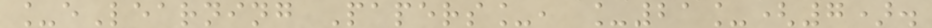_eLearning Papers_, _21_(7).
